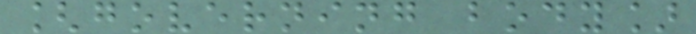[governing body]
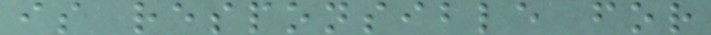is responsible for
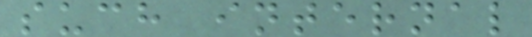such internal
